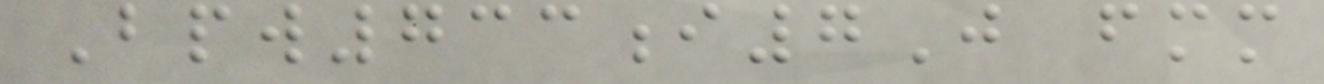Bpw733i7J fmm
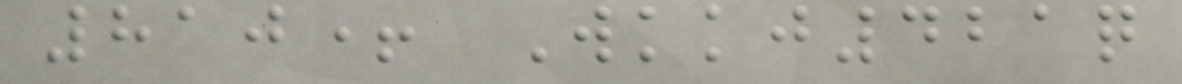810+ Wkkj421q
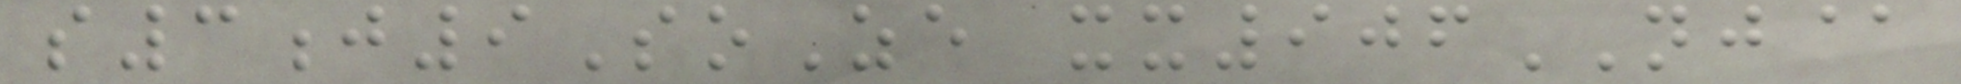s3j9SoZe xx906NJ@
